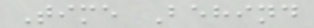Time Behind
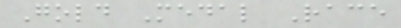Gold Medal Race
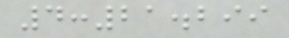4:21.299
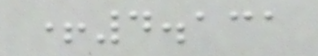+4.131
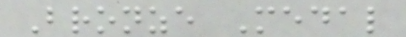Bronze Medal
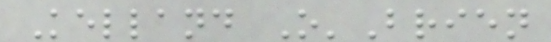Kelland O'Brien
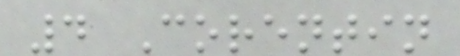4 Corentin
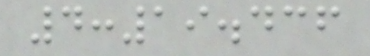4:19.436
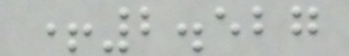+2.527
